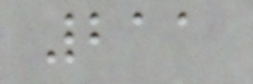211
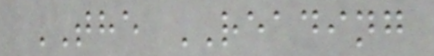THE READING
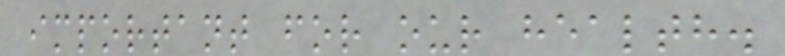important for our health.
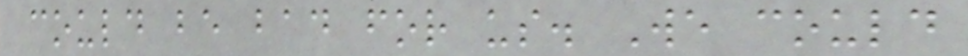could be bad for us. We could
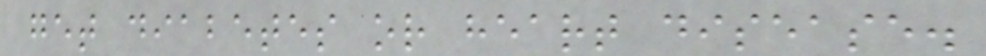get diabetes or heart disease.
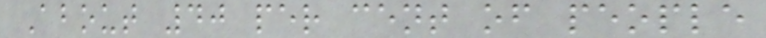About 40 per cent of people
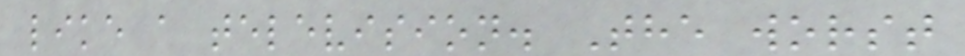like a television. The worst
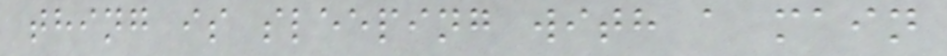thing is sleeping with a main
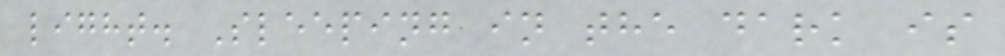light. Sleeping in the dark is
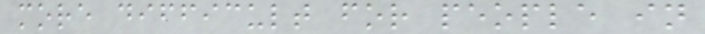more difficult for people in
